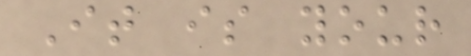It is your
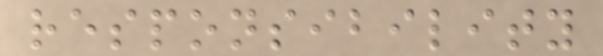responsibility
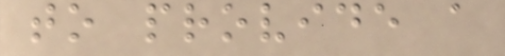to provide a
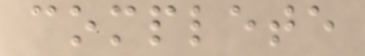complete
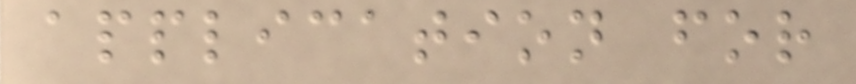application for
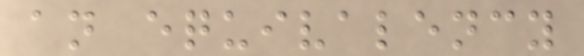an equivalency
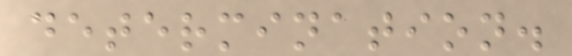determination.
